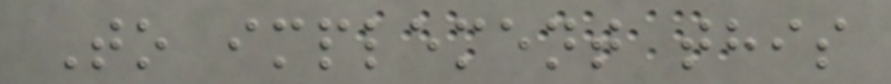To implement this
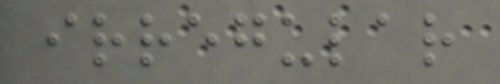irregular
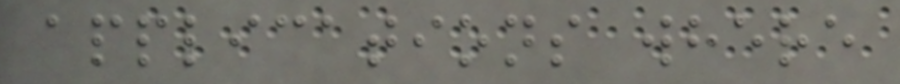applications where
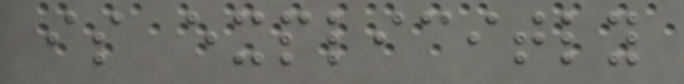is explicitly
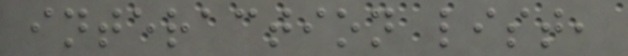interaction list,
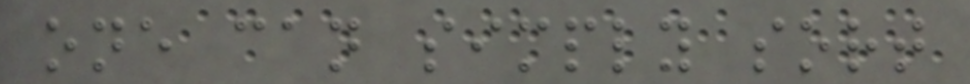one can simply sort
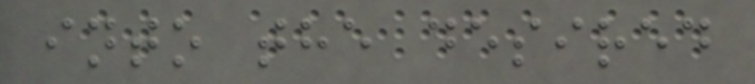into the desired
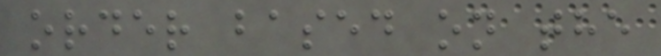order based on the
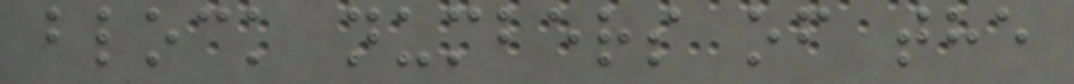block numbers of the
